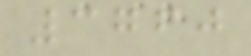3760
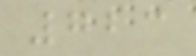723
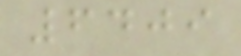6409
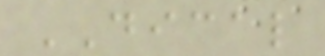DICAL
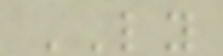LY
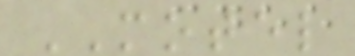MOTEL
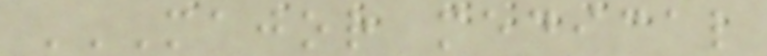MAJOR MEDICAL
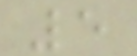5
